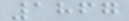1867
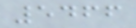5466
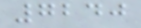7240
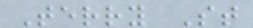Terry St
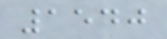1540
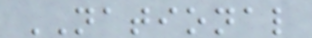NATIONAL
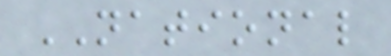NATIONAL
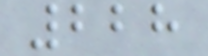228
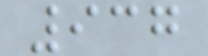937
